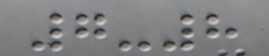7-8
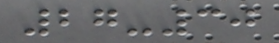27-30
